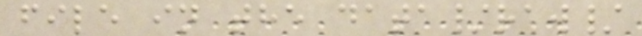file in the data/raw/
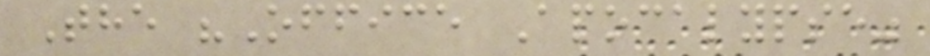The "Office Apocalypse"
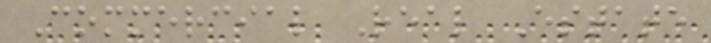Commercial Real Estate
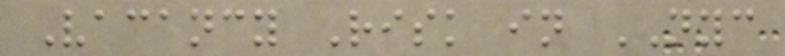Vacancy Risk in NYC
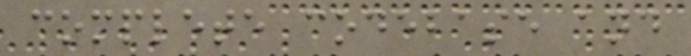complete codebase and
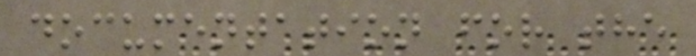documentation for the
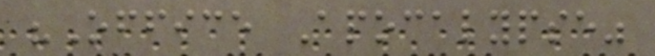"Office Apocalypse"
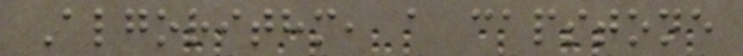Algorithm, a capstone
